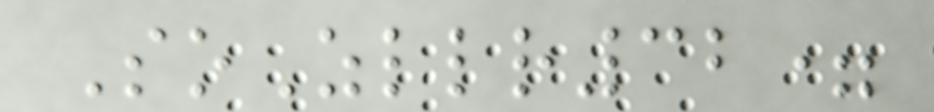SoZllr32=
